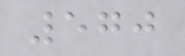570
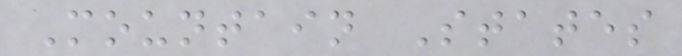Mountain States
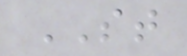ST
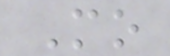Mo
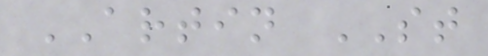ARTIN ST
